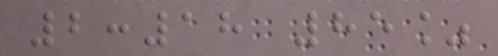2:18 85%
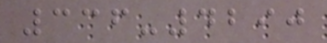336-4290
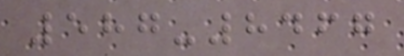587-8467
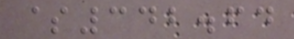$342.64
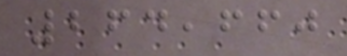264,660
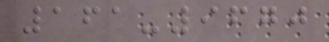161-9670
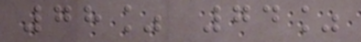78% 74%
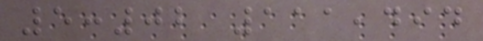5:02 111,494
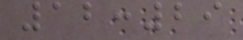12:29
